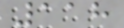118
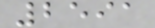2591
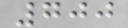700
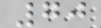70
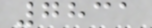7831
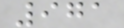971
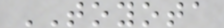TOYOTA
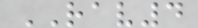RAV4
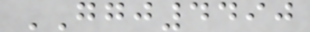GGJ4490
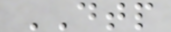DTP
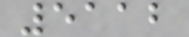5112
